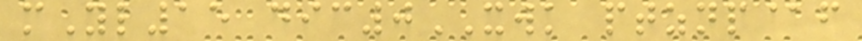mYl15 dic0XWK ptznp@f
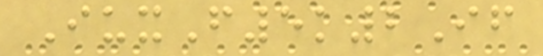IuxF5k2If
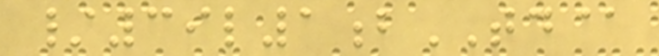/39l1bTD@
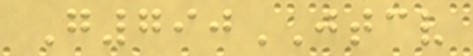G790JTCV
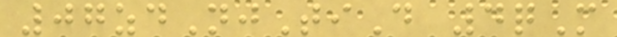07zdNjTiD 4qM
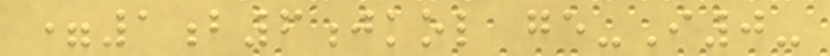=1b6jkol ge-I0-
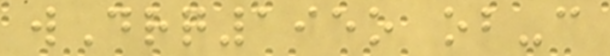wDrq195o ob-c
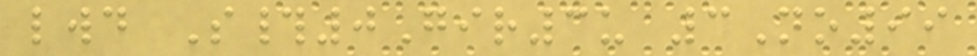lwd S#0Gir3u 3No99
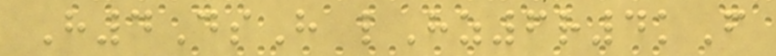H4DsH lHz6r4kF
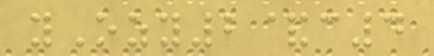yOzy2&c4
